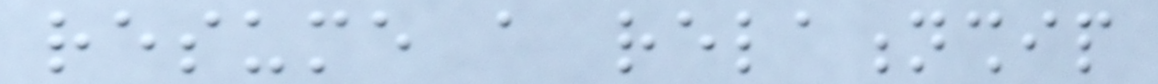resume a relationship
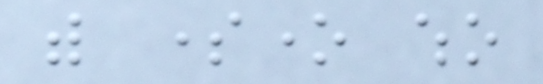with someone who
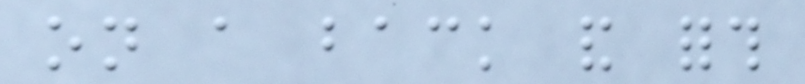on a back and forth
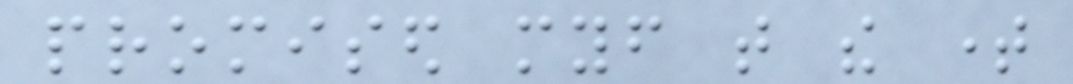promised myself that the time
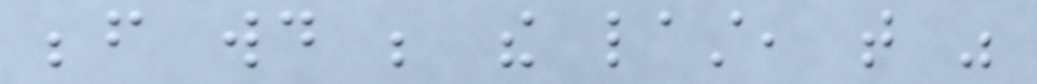before would be the last, that was
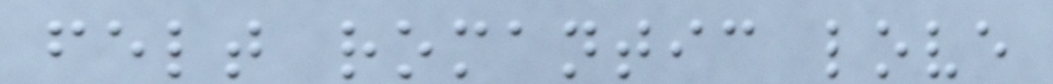felt romantic love
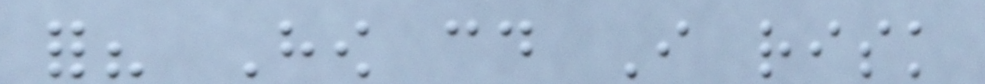for? How could I risk
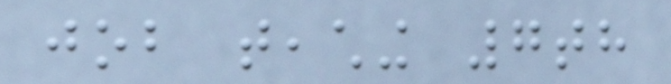job teaching 7th
